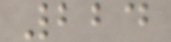224
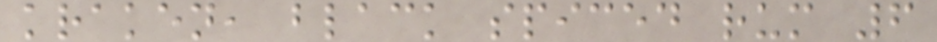kraken, black spiced rum 6
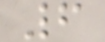6
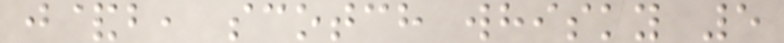j&b, scotch whisky 5
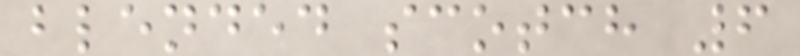blended scotch 6
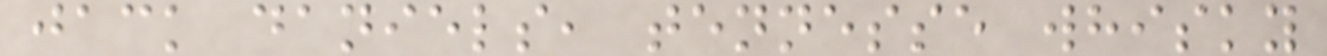jack daniels, tennesse whisky
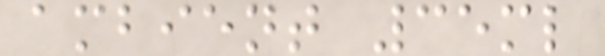ambient 35ml
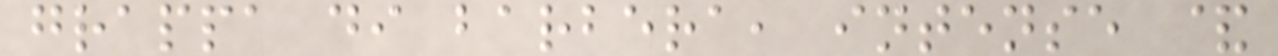grappa di barbera, intense &
